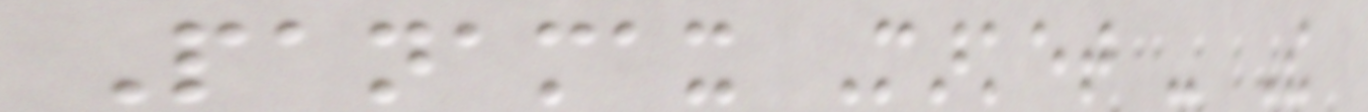Panamax Market - The
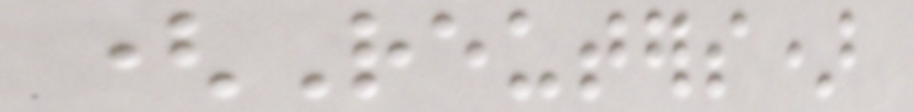(Reuters)
